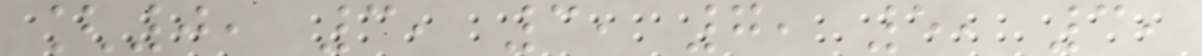[0, 3, 3, 7, 5, 3,
